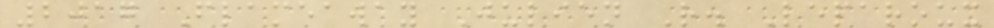2017 Flameaway Julien R. Leparoux
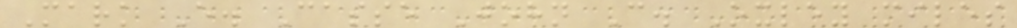Mark E. Casse John C. Oxley miles
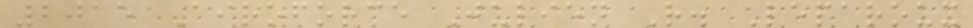2015 Airoforce Julien R. Leparoux
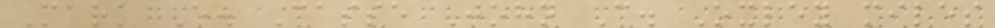Mark E. Casse John C. Oxley miles
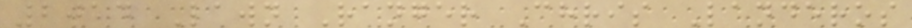2014 Lawn Ranger Chris Landeros
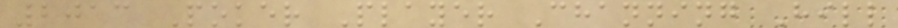2013 Poker Player Channing Hill
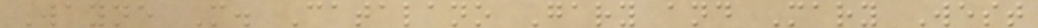Wayne M. Catalano Gary and Mary West
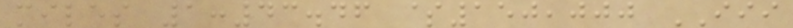miles 1:43.46 $150,000 III
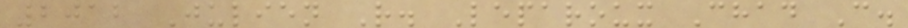2012 Julien R. Leparoux Chad C.
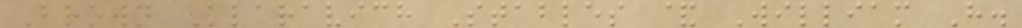Brown Klaravich Stables & William H.
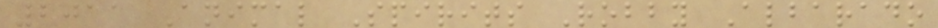2011 Animal Spirits Robby Albarado
